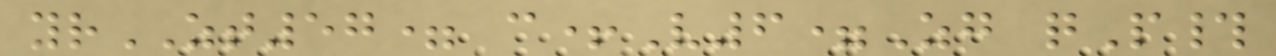yrZT57= c+V6=Zg qP#
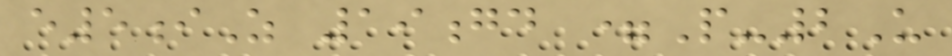e5iZ 19gd =P-2U
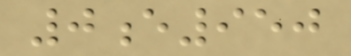0e950
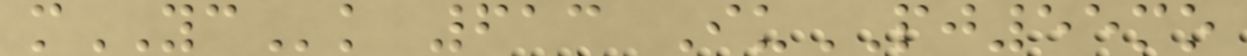mYCk 613 IuPJ55mo
